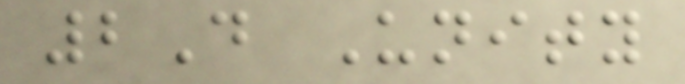2D Unity
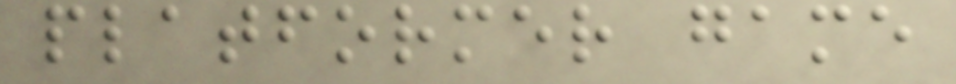platformer game
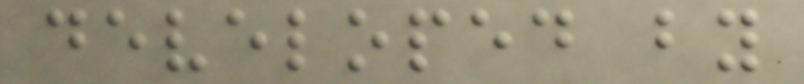developed by
